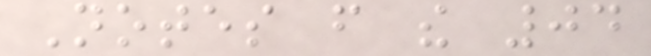Notes from the 04
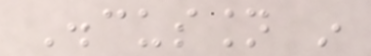Discussion in
